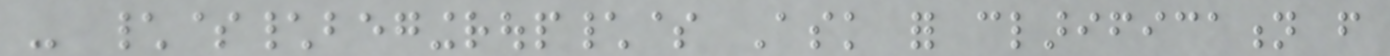- \$\begingroup\$ Ask for clarification from
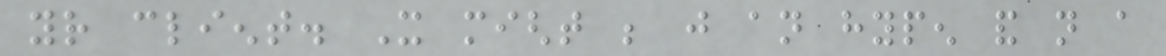your client. It might be just an hypen and not a
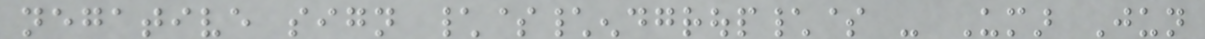negative sign \$\endgroup\$ - Umar Jun
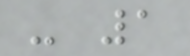- 1
